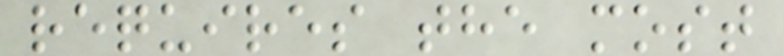requires the most
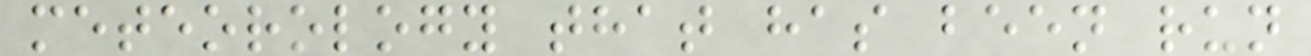meteorology that has been run
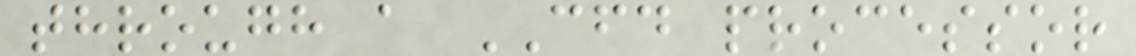through a CFD processor
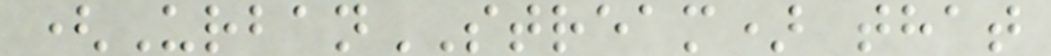(UrbanSTREAM) that
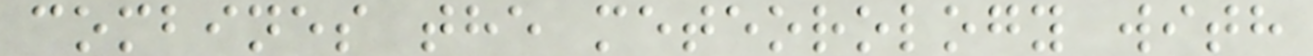combines the meteorology with
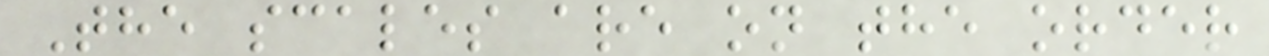The scales are on the order
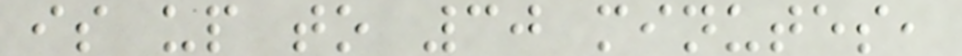is up to 30 minutes,
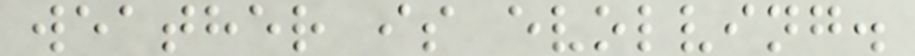weather is evolving.
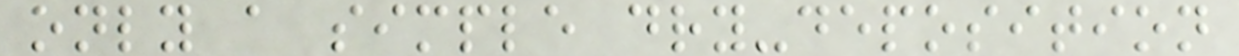only a simple dry-deposition
